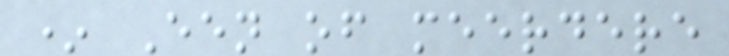* Een of meerdere
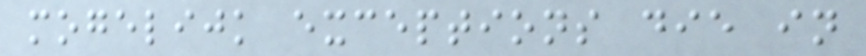mogelijk exceptions die in
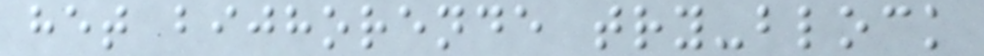het bijhorende try-block
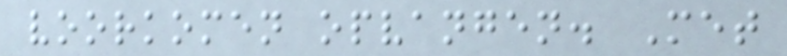voorkomen opvangen. Met
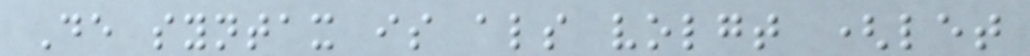De syntax is als volgt (let
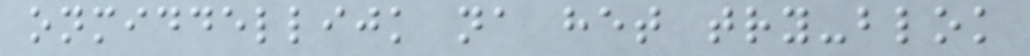onmiddellijk na het try-blok
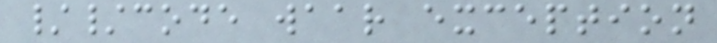//code waar exception
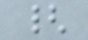{
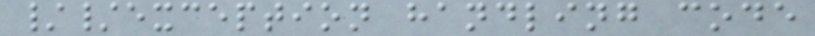//exception handling code
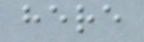here
